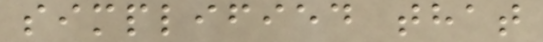simplified that
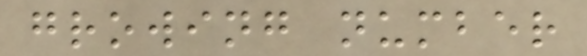growing number
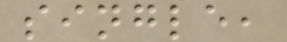single,
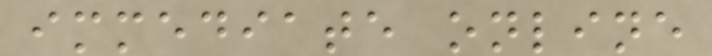immediate online
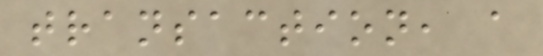transaction, a
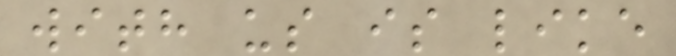with us is like
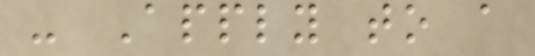- Apply to a
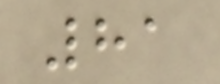81
